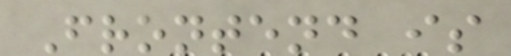Frontend is
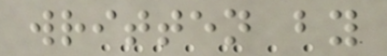written by
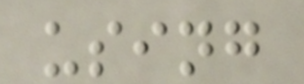using
